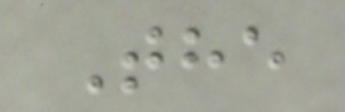The
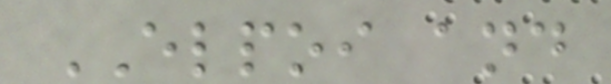ELPOI and
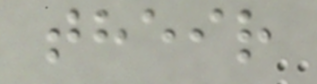their
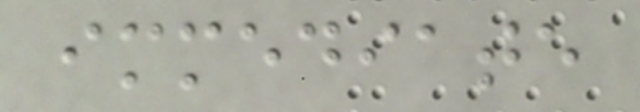immediate
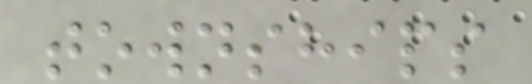townships
